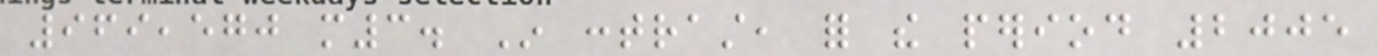969,570 m3. In contrast, for the period 2005
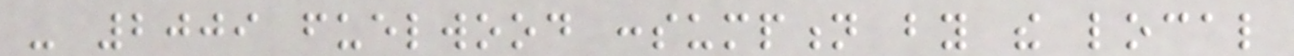- 2009 fuelwood consumption by the local
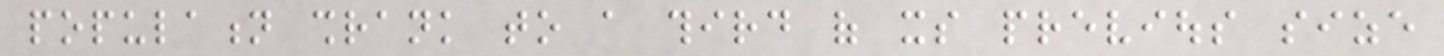population shrank to a third of its previous size
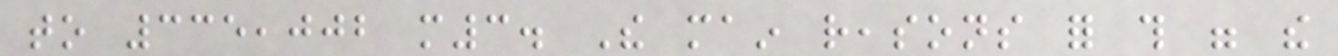to 335,002 m3. The main reasons for this were the
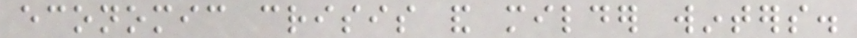economic crisis and milder winters.
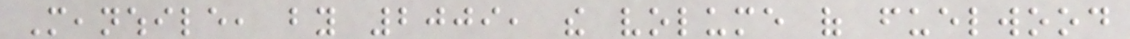Meanwhile, by 2009, the volume of fuelwood
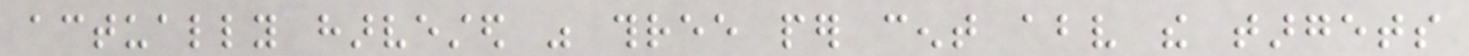actually harvested was three per cent above the targets
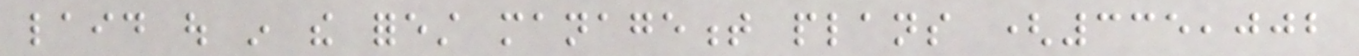laid out in the forest management plans (335,002
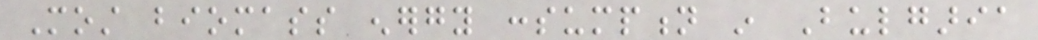Most biomass energy consumption in Bulgaria
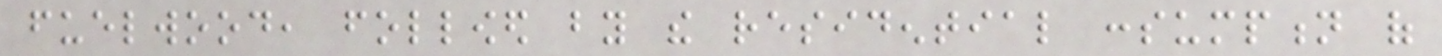fuelwood, followed by the residential consumption of
